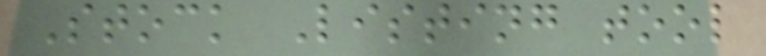Stock Listing tool
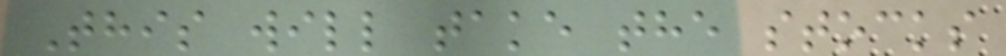This will take the stocks
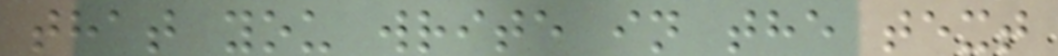that you write in the text
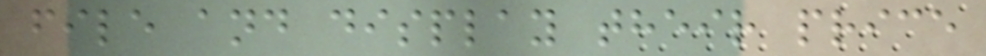file and display their price
